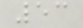53
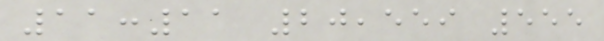11:11 20,559 555
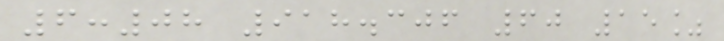6:08 918.306 60 15%
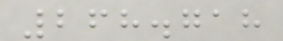268.718
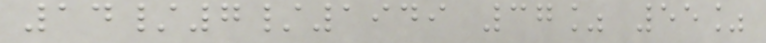14/7/1949 37% 55%
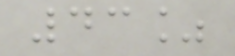43%
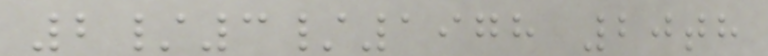2/3/1978 20th
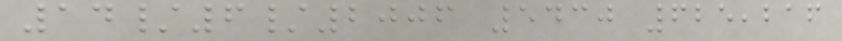14/6/2006 5430 625,216
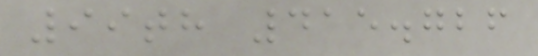99th 415.726
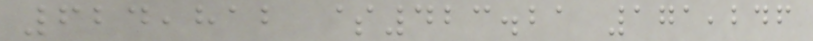624,812 $423.21 171,246
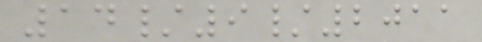14/9/2011
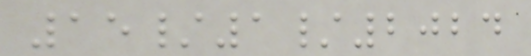15/1/2024
